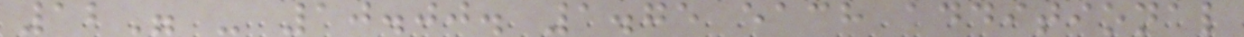12" - 10.00. 1.75 each additional
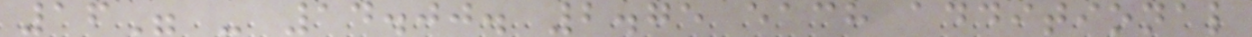16" - 14.00. 2.75 each additional
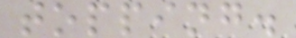topping.
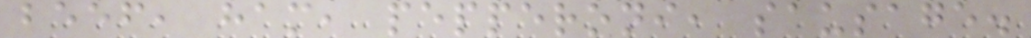beef, ham, pepperoni, sausage.
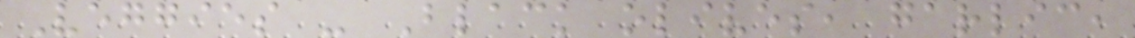Veggies - Black olives, garlic,
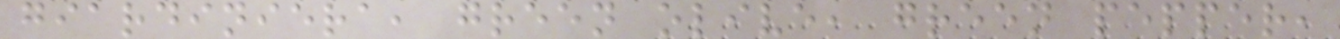giardiniera, green olive, green pepper,
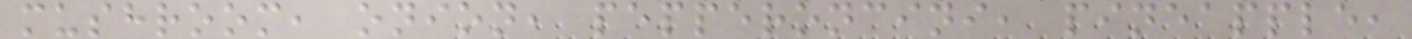mushroom, onion, pepperoncini, pineapple,
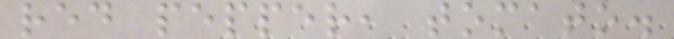red pepper, tomato.
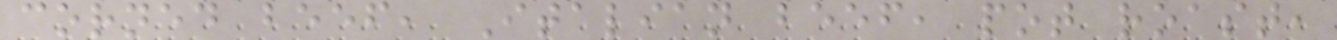corned beef, Italian beef, pot roast,
